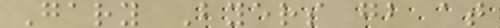Gary Byers gb at
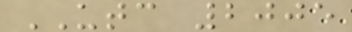UTC 2005
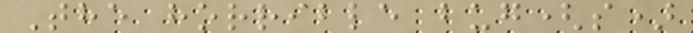The horrible bug(s)
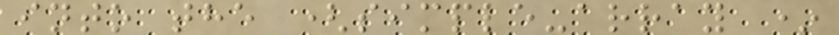into the (simple-array *
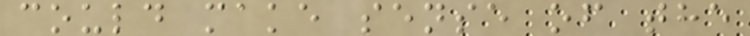could make sense of the
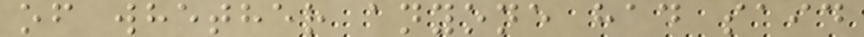of whether anyone had said
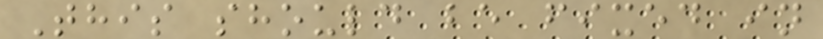This should be fixed in
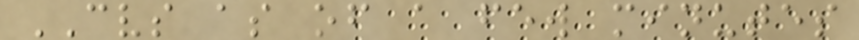CVS as of a few minutes
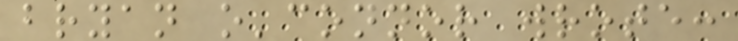bryan o'connor wrote:
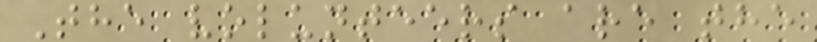The volunteers are the
